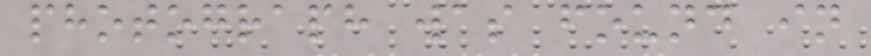photograph was found in
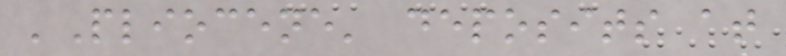'Pliocene' deposits at
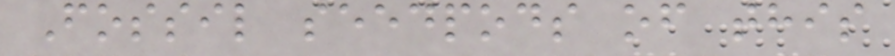Fossil seedpods of this
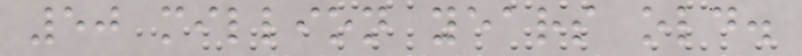50 million years old.
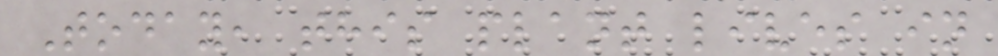Today, this plant lives in
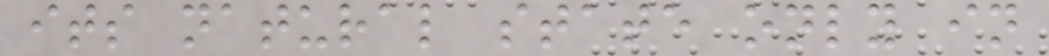its natural state only in
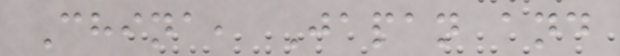China, Japan and
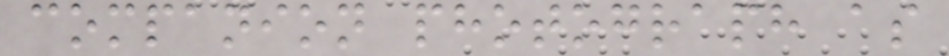companion photograph as
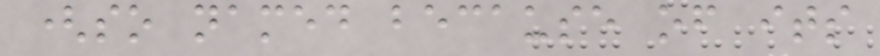(so named because of its
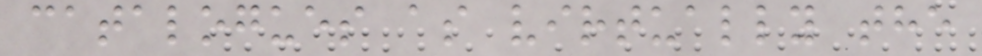catalogues as virtually the
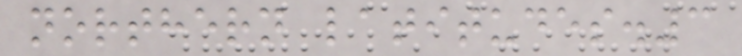northern latitudes.3
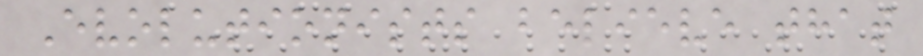Evolutionists believe that
